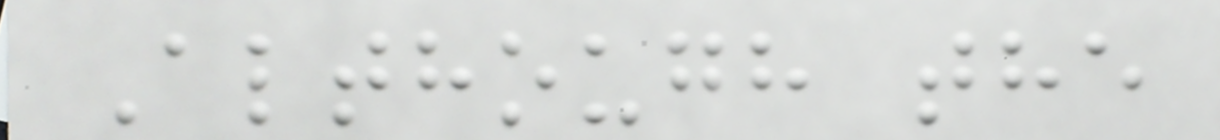Although the
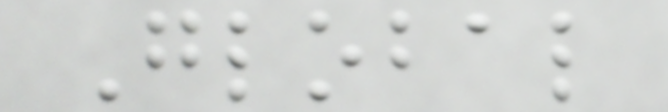Global
